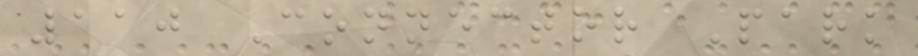110 Connector Park
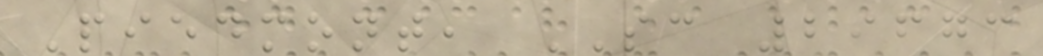Piedmont, SC 29673
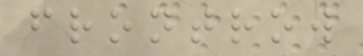frontrow
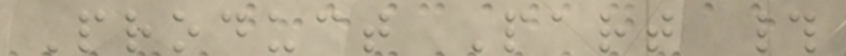Product Part #
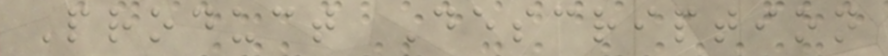Product Description
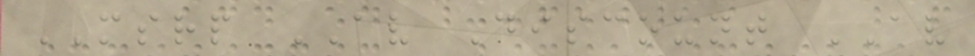MSRP AV Discount AV
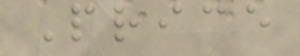Price
